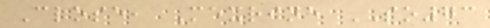Close, Mexrine SO73
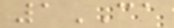1CA
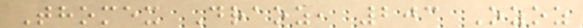Thomex Draoz, 203 Ozoz
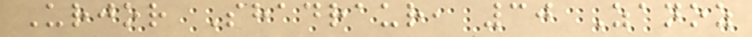Urjor Shadraur, 30 Zanoz
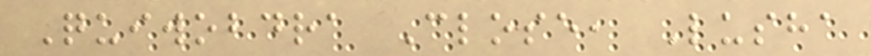Quiwobdra Close, Lusha
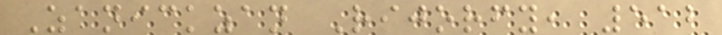Zanickzan Rijorfy, 512
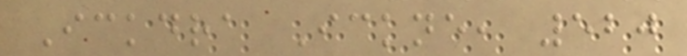Ickdra Ickne, 520
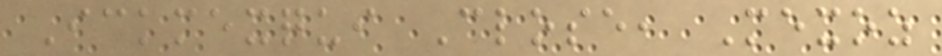Ickmexqui Close, Mexoz
